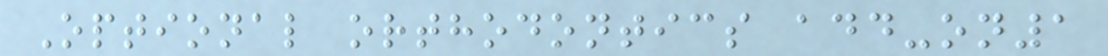Optional orthodontics add-on1
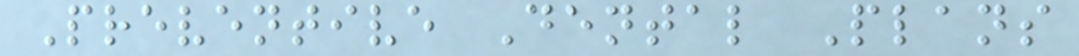Preventive Dental Plans
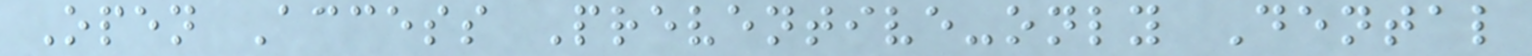Open Access Preventive-only Dental
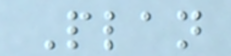Plan
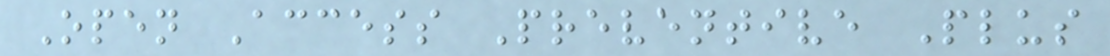Open Access Preventive Plus
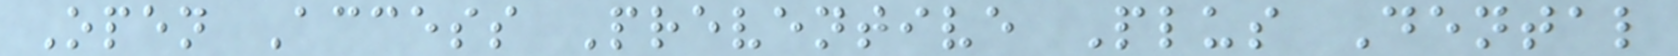Open Access Preventive Plus Dental
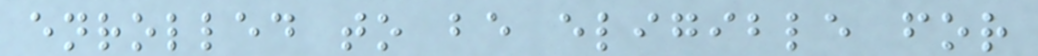enrolled to be eligible for
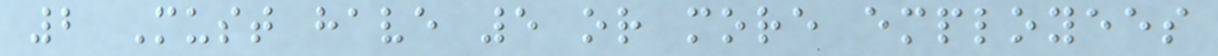2 Must have 5 or more employees
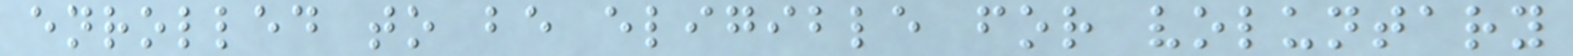enrolled to be eligible for voluntary
